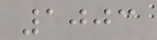1003
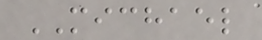MICHAEL
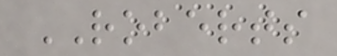ROBERTS
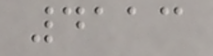4113
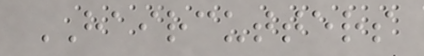HAIRCUTTERS
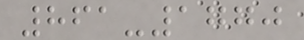861-1770
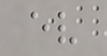ev
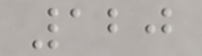120
